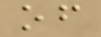of
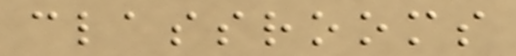classrooms
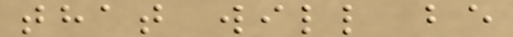that will be
